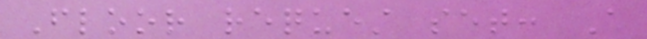Floor request set: A
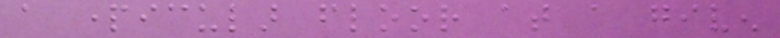a particular floor at a given
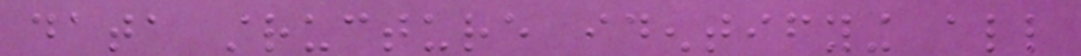data structure identifying all
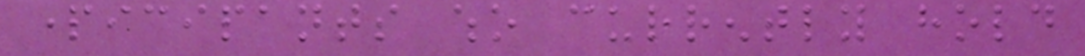participants who currently hold
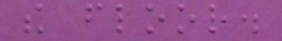the floor.
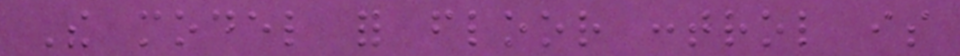The model for floor control is
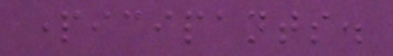participants.
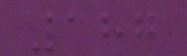187
